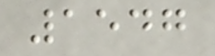1547
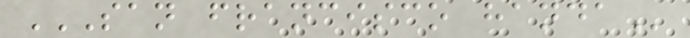SAN FRANCISCO HANDA
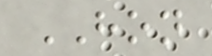HON
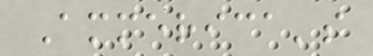Ammerica's
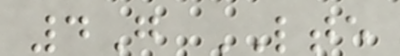4G LTE
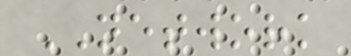NETWORK
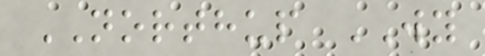NORTHUP WY
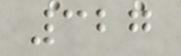327
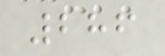286
